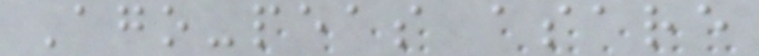Ago-peas asare
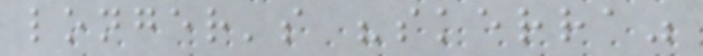longer's "skerra"
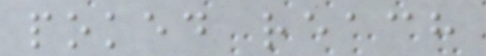poked reach
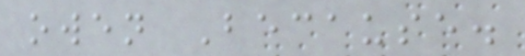owen Because.
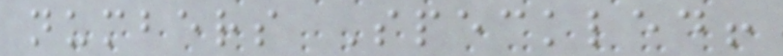numbers Speckled!
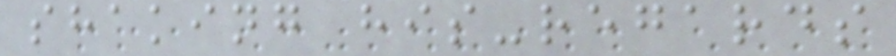shaking his-regards
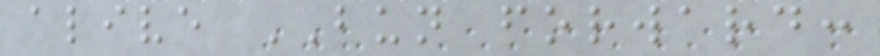alive BUN forward:
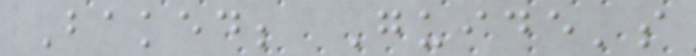Baked; Guide's
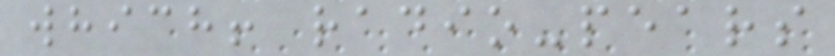which! radio-pears
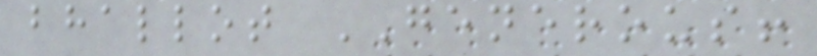bhallot GENEROUS!
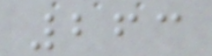263
